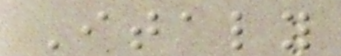Italy
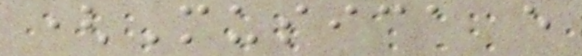(Musica e
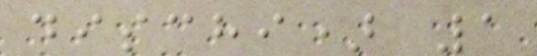dischi) 1
